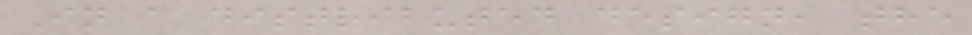In a distributed design, the
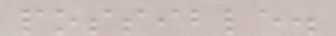possible.
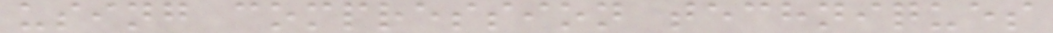using compression techniques
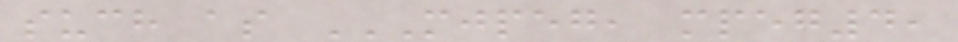such as MJPEG, MPEG4,
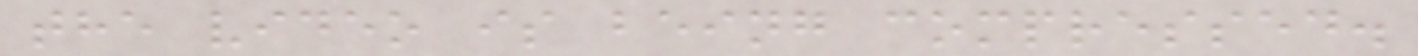the video is being compressed.
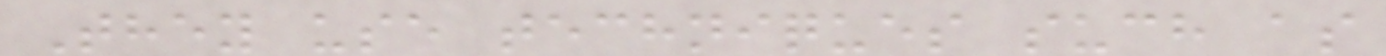They use techniques such as
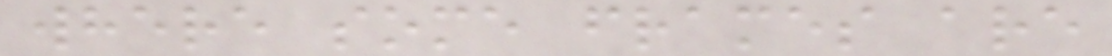where some frames are
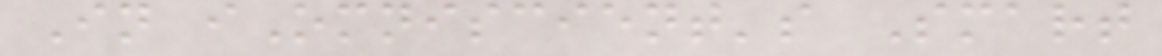In iOmniscient's Smart
